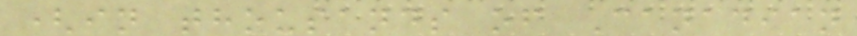(in thousands of Canadian
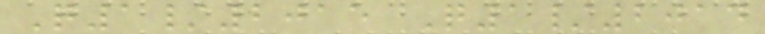Q1/2015 Q1/2014
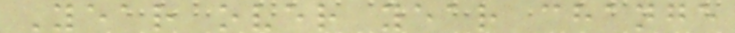Year over year change
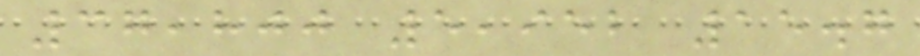37,800 5,952 15.7
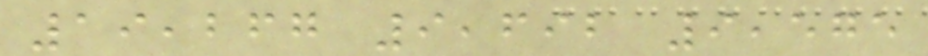19,267 9,692 9,575
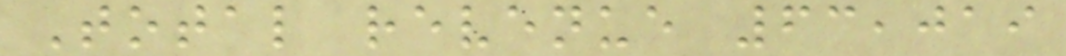Total revenue 63,019
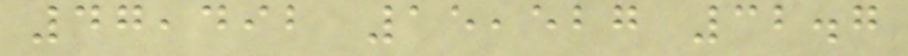47,492 15,527 32.7
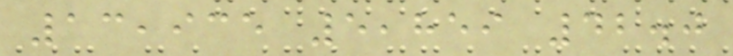13,935 5,859 42.0
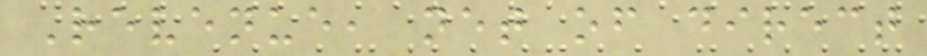Revenue, net of direct
